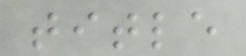title
